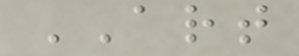ART
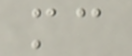mc
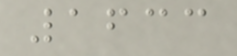1633
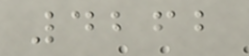4262
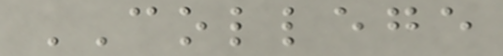COLLEGE
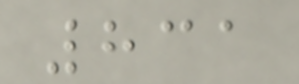831
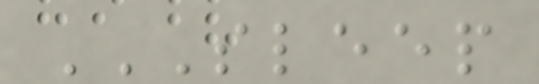SLEEP
